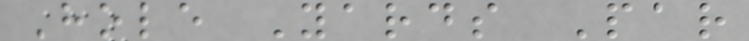Hole Yards Par
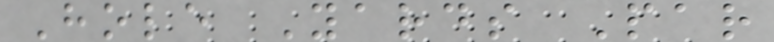Hole Yards Par
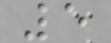5
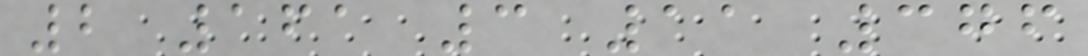2 161 3 11 376
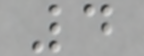4
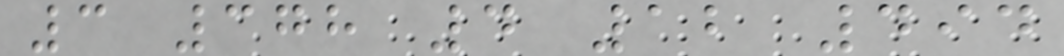3 378 4 12 494
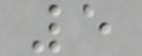5
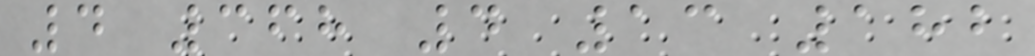4 368 4 13 182
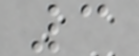3
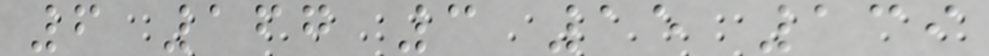6 167 3 15 139
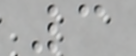3
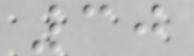30
